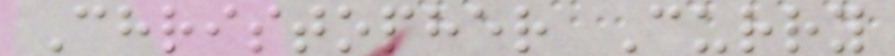Christopher Curry
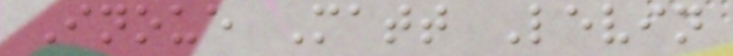Inoue Matt Levin
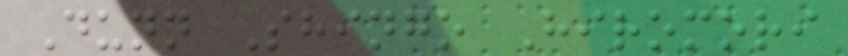Dunn Shingo Hiromori
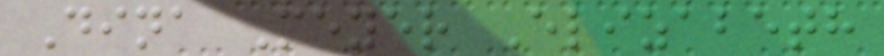Dina Meyer Elizabeth
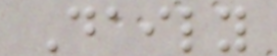Daily
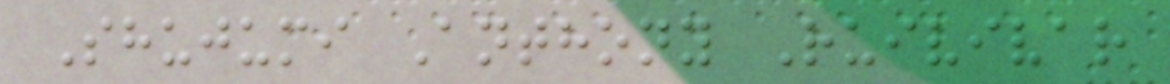Shujumi Anthony Ruivivar
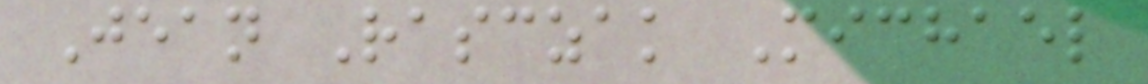Jean Rasczak Michael
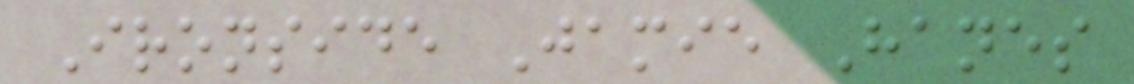Ironside Jamie Hanes
